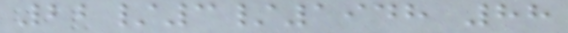22/3/1948 88
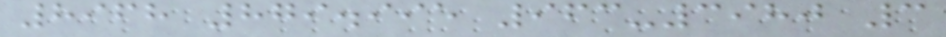8968 879.995 963-3980 3
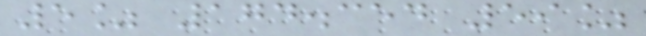5% 174.354 59%
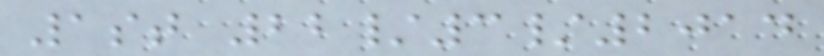1st 22/3/2014
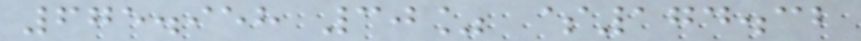675.958 30% $174.32
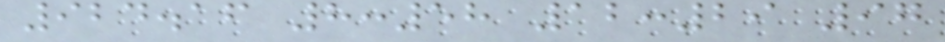924.16 8:58 12:29 97
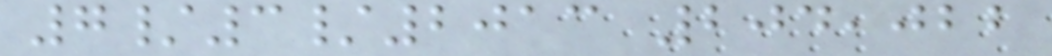7/3/2013 204,022
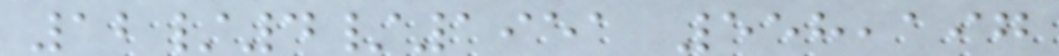12/4/1951 558,197
